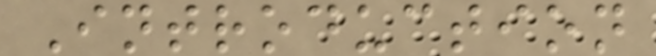Introduction
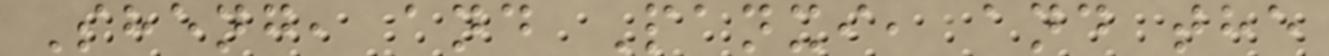Sheng, and Panxi, and the
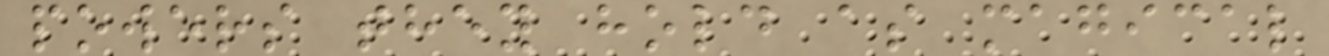powers they hold as magical
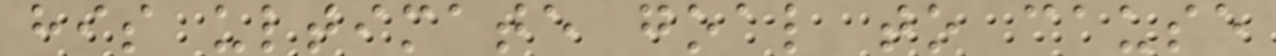his ultimate goal to cause
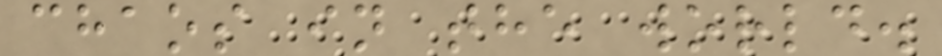chaos in the world.
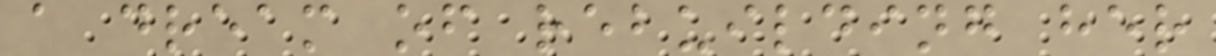a dream of rebuilding her
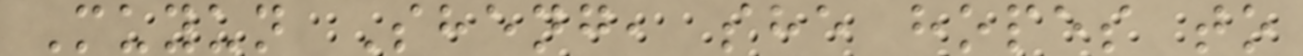Muyun Sheng, she hopes to
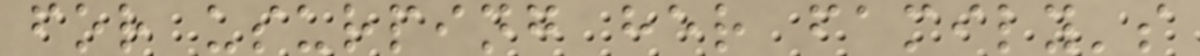for usurping her family's
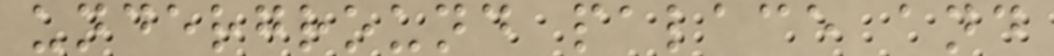underground palace and
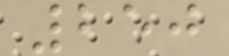250
